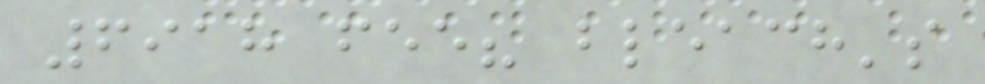6918 fee? bleach's
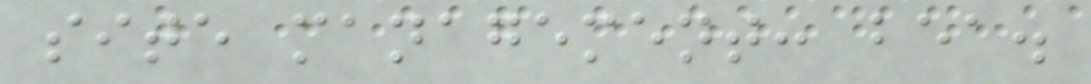site management: bea.
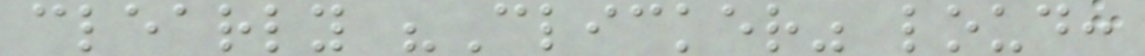clearly "Clicker" loud:
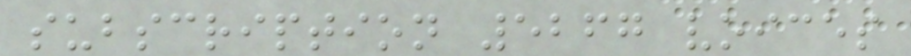subscription 5267 voices
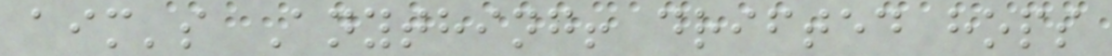aim's Anything! drifted hops
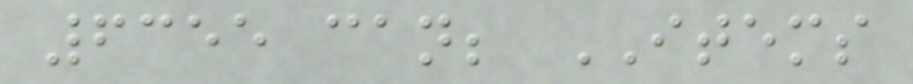6355 can; ITEMS
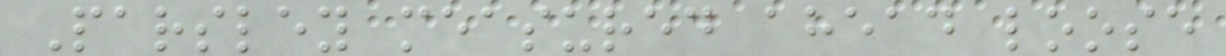Parsley measured ahead loose
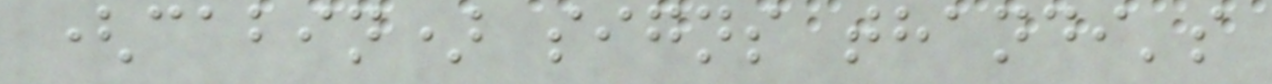(cabin) signs thandi's
